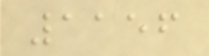1156
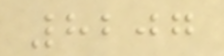8207
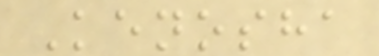Kenosha
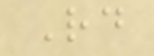Rd
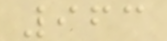963
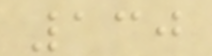130
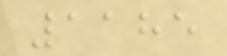1185
